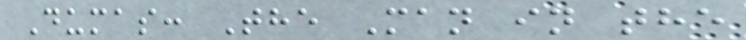Dumas: The Man in the
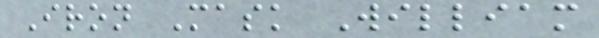Iron Mask William
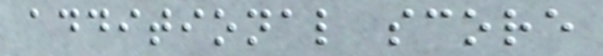additional score
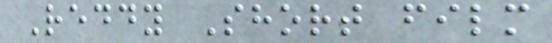Reddy Short film
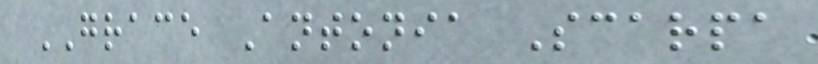GRACE Antonia Scarpa
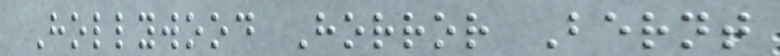Hollywood Horror Bernt
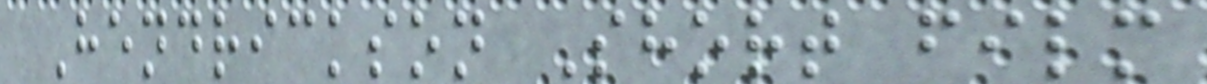Hendrickson Short film
